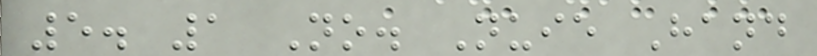5. 1 No. Nuie Hand
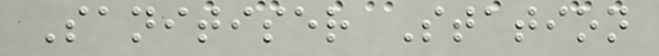Sanitiser Station
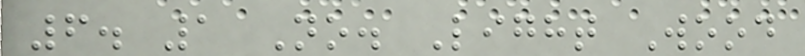6. 1 No. Light Wood
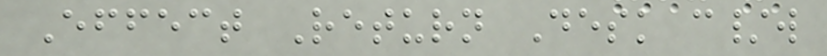Effect Return Desk c/w
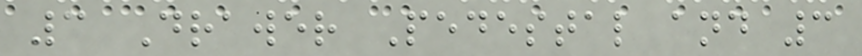3 Drawer Pedestal and 3
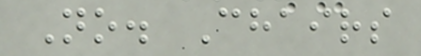No. Chairs
